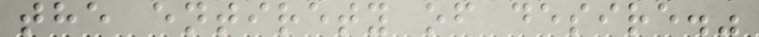the entirety of desire."
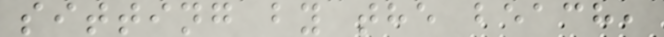sitting by the beach,
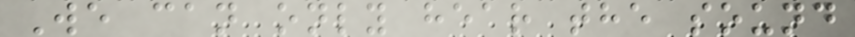We can only hear the sound
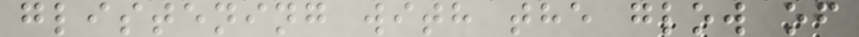glistening with the glow of
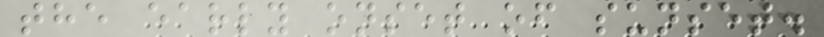the early onset of sunset.
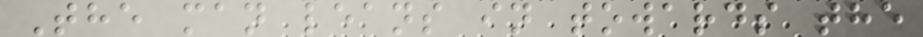The man leans in towards the
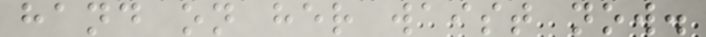hand on her waist now.
